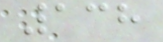138
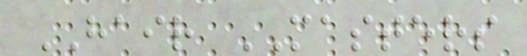HAIR MASTERS
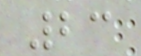23
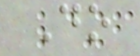Do
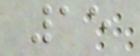15
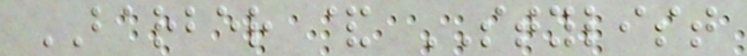BARBER & STYLIST
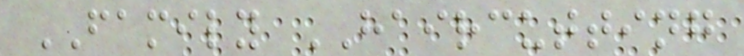FAMILY HAIRCUTTING
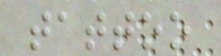tattoo
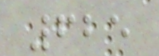625
